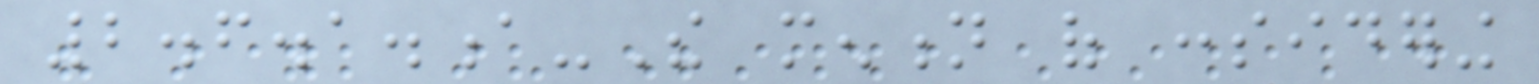2.6.1.a-The mention of considering
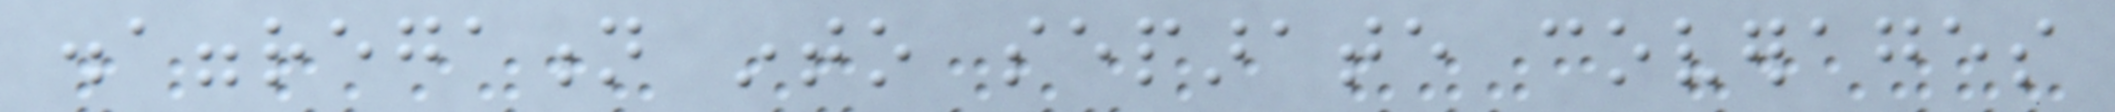disaggregation into separate coverages
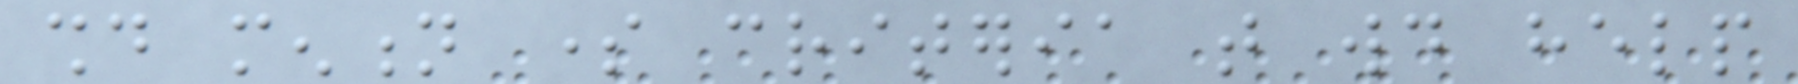should mention some criteria that would help
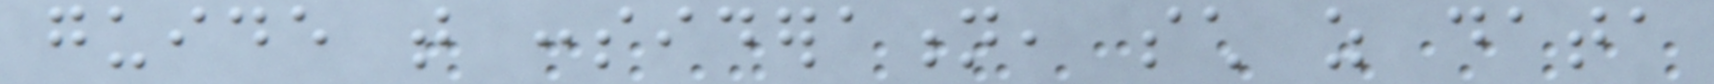guide that consideration, such as data
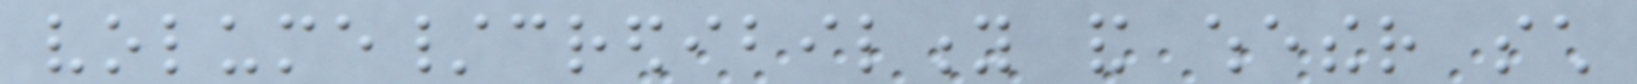volume/credibility and whether such
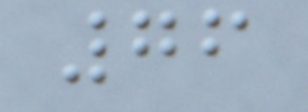76
